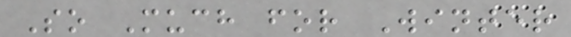So Much for Winter
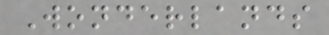Wonderlands
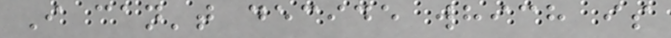I can't decide which is
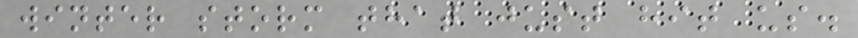winter storm that just hit us.
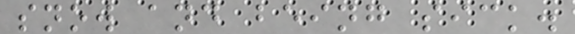snow and being sick.
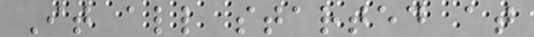It all started at
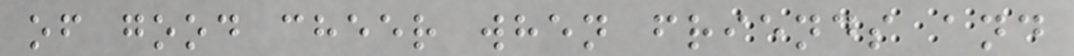of good cheer when friends and
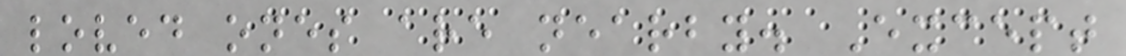loved ones are nearby. Except
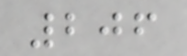206
